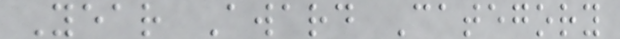Year Award Category
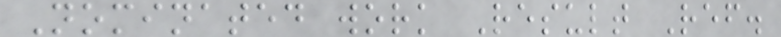Nominated work Result Ref.
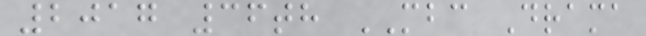2017 36th MBC Drama
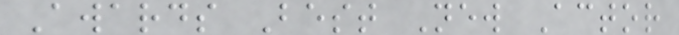Awards Best New Actor
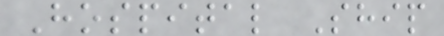Hospital Ship
